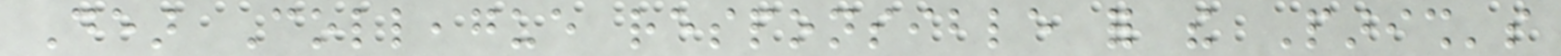Dear Colleague responsible for the Parish's
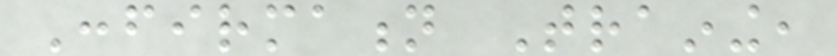Confirmation Training,
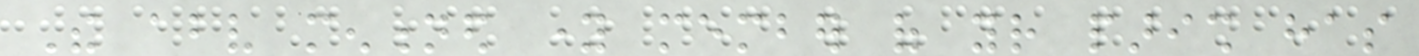The above mentioned young member of your parish has
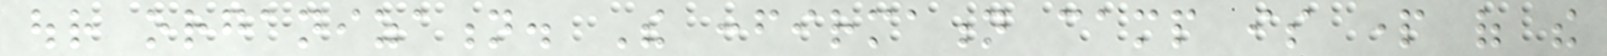our organization. The confirmation camp is part of the
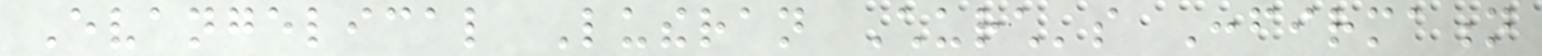Evangelical Lutheran Church's Confirmation
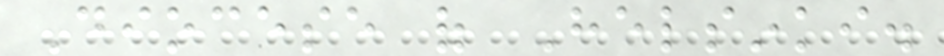Diocese of Helsinki.
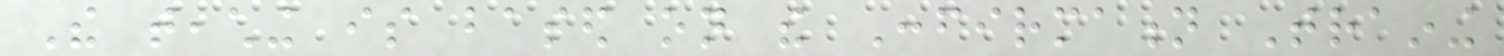The teaching is based on the Confirmation Training
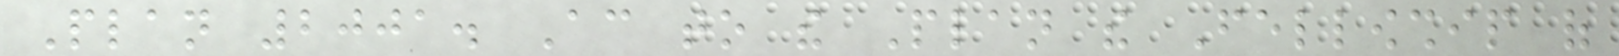Plan 2001. According to the Plan the Fellowship of
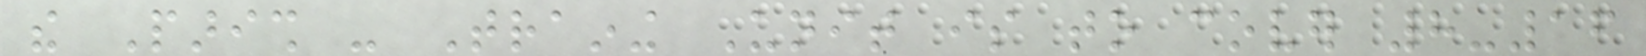the Parish - Training Unit is to cover 8-16
